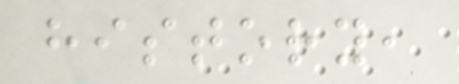history,
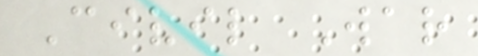Civil War
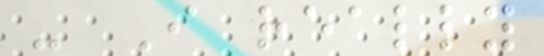- I really
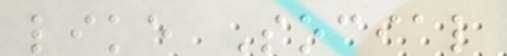like Social
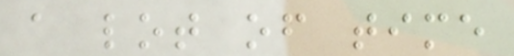a lot of time
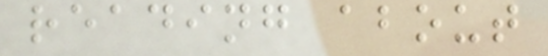reading about
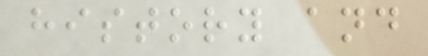history and
